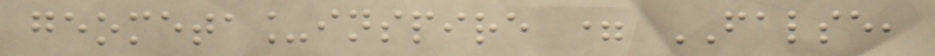geometa_inspire = FALSE,
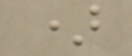)
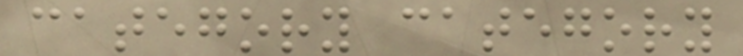category category
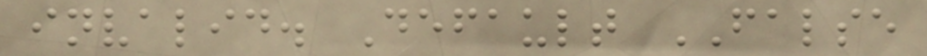invalid. Default FALSE
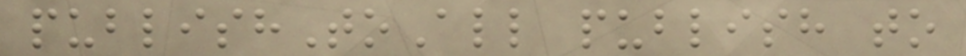publishToAll publish to
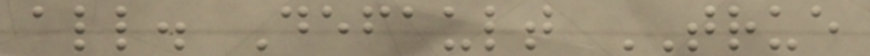all. Default TRUE
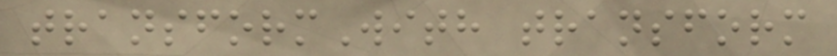transformWith transform
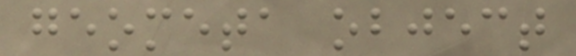geometa object
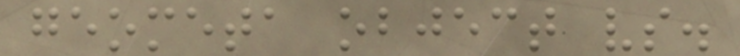geometa object vs.
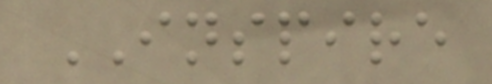INSPIRE
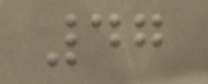47
